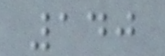140
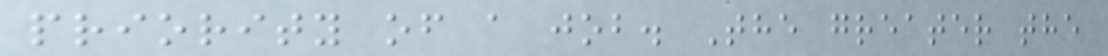priority of a job. The greater the
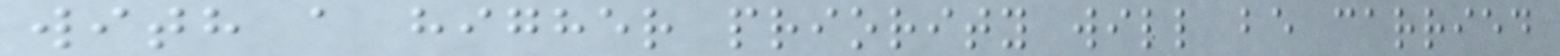with a higher priority will be carried
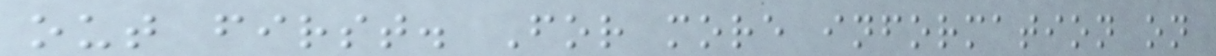out first. For more information on
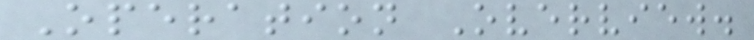Operation Overview.
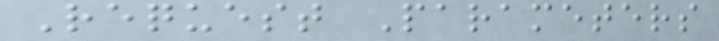Request Parameters
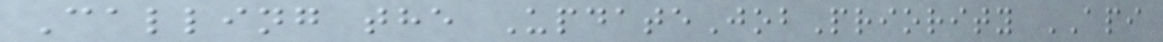Calling the UpdateJobPriority API
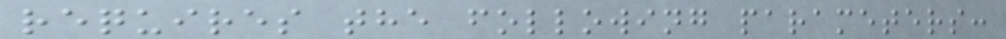requires the following parameters:
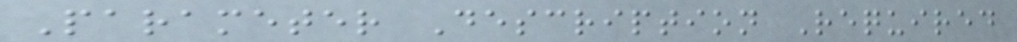Parameter Description Required
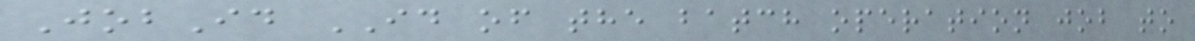JobId ID of the batch operation job to
